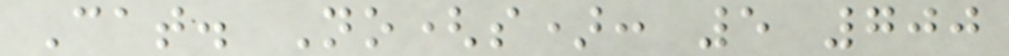Cat. No(s): 5 700
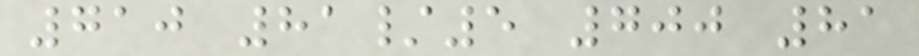710 81/5 700 81
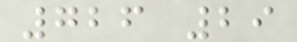726 29
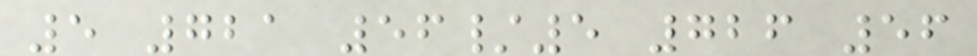5 721 56/5 726 56
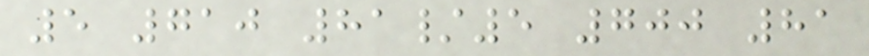5 710 81/5 700 81
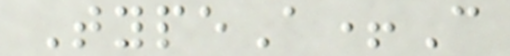TypeA+C
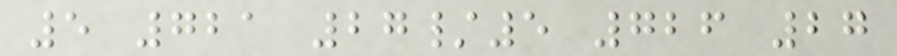5 721 27/5 726 27
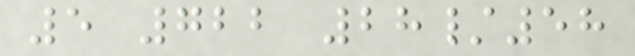5 722 28/58
